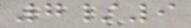7/9
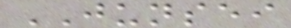JUNSEI
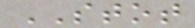STOT
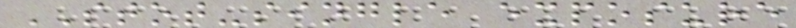STOT-single exposure
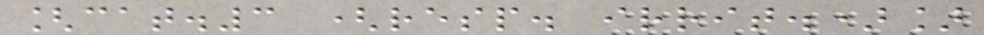[cat.3 (resp. irrit.)]
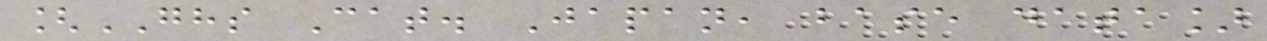[GHS Cat. Japan, base data]
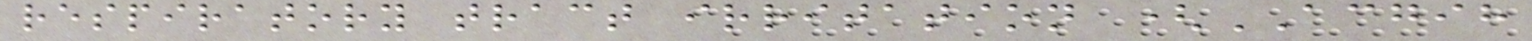respiratory tract irritation (ACGIH
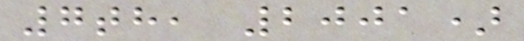7th, 2001)
